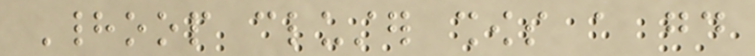Hadoop cluster shows a good
